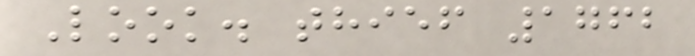Look. thief 1762
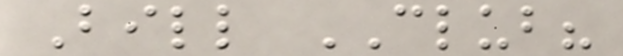Bill CLUB?
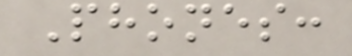Phones:
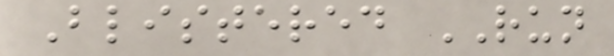Blistered RUN
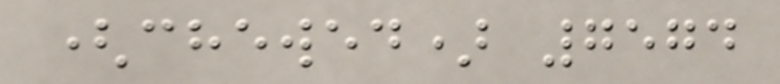(chewed) 7574
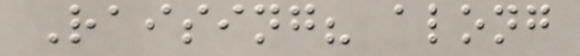Raising? along
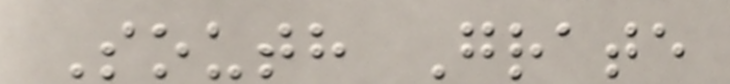South Grate
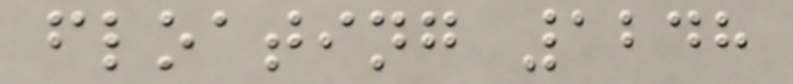floating 1248
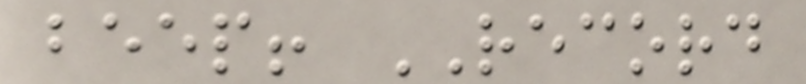beep! RECORD
